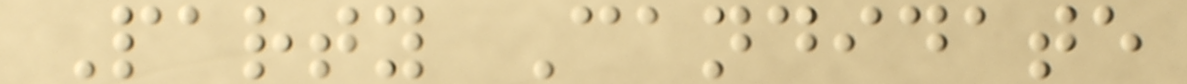Party Candidate
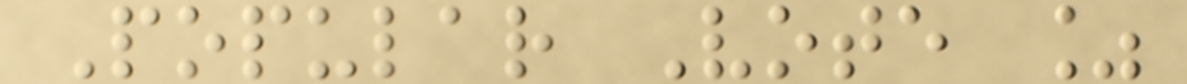Popular Vote %
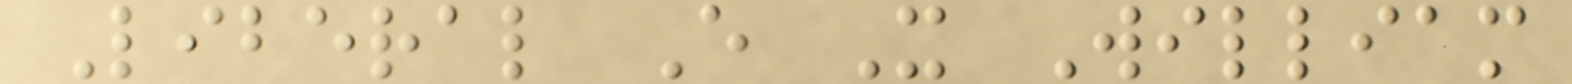Liberal E X William
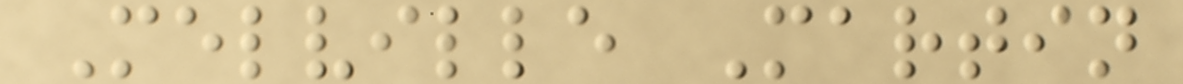Melville Martin
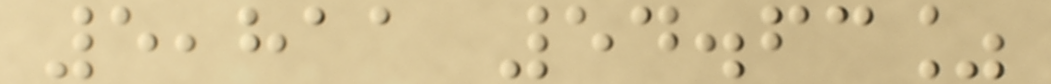5,811 54.63%
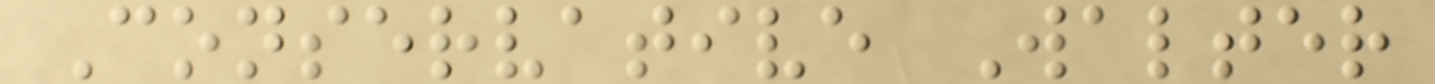Conservative Walter
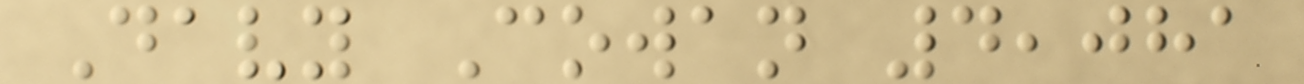Davy Cowan 4,081
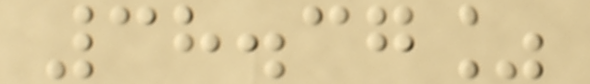38.37%
